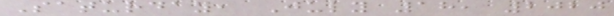Saturday, July 18, 2020
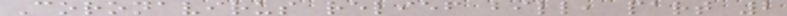Coronavirus relief bill, part 2
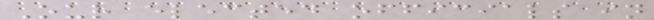Our elected officials in
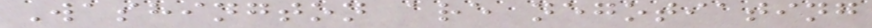Washington are negotiating
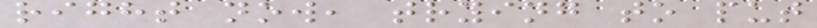right now, trying to put
